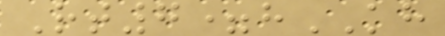Rt7=hKH
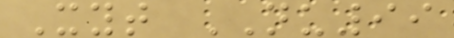Xyt NU99
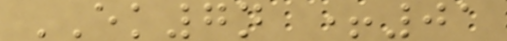EK7n +01
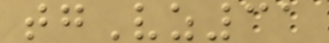tgVz31
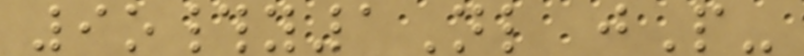9o#y1Nl jP-
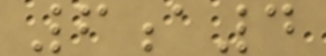6a4
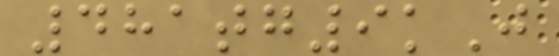481tg9kJ
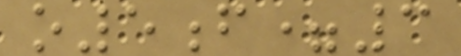o5f=3
